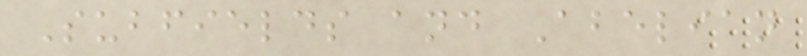Subfields and Abelian
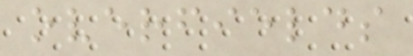overfields
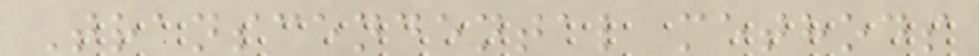Transcendental methods
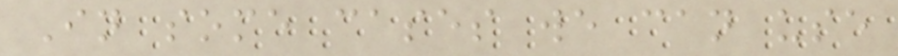In some cases we can use
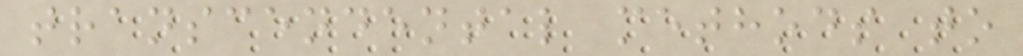transcendental methods to
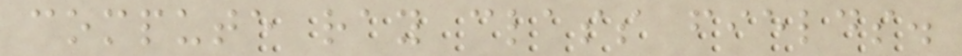compute ray class fields.
